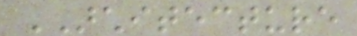ARCHITECTURE
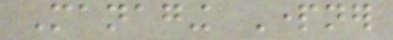Managing Partner
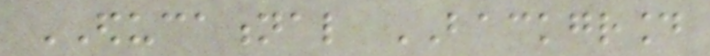EDUCATIONAL BACKGROUND
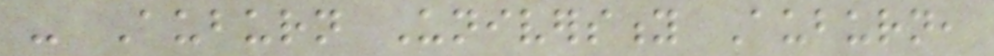- Auburn University Auburn,
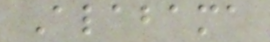Alabama
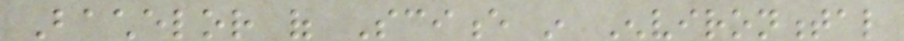Bachelor of Science in Environmental
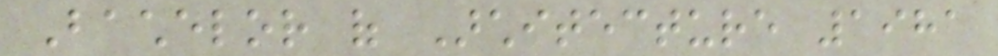Bachelor of Architecture 1981
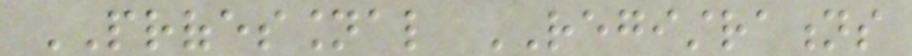PROFESSIONAL REGISTRATIONS
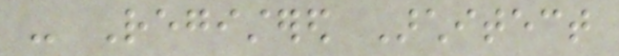- Registered Architect
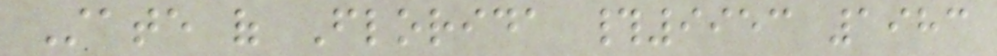State of Florida #9953 1983
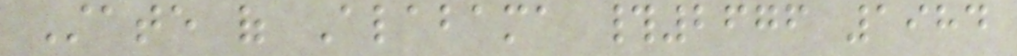State of Alabama #2676 1984
